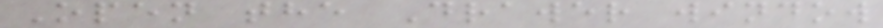Open the Drawer window
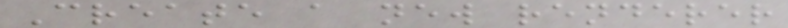Create a new renderer
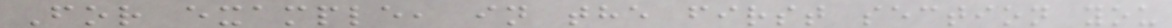For example, in the first section you
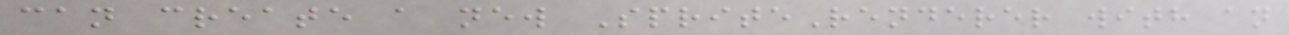can create a new SpriteRenderer with an
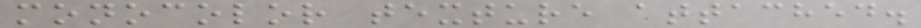monocolor texture attached.
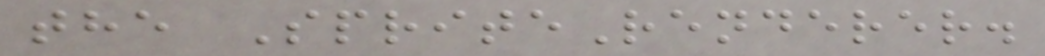the SpriteRenderer.
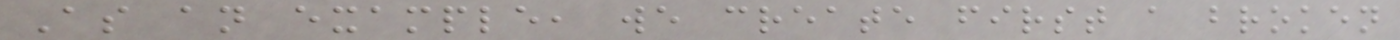As an example, we create first a broken
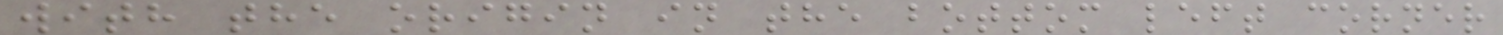with the origin in the bottom left corner
